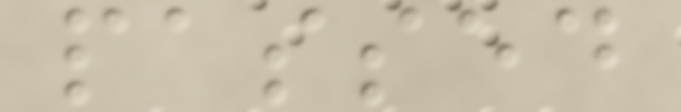passed
